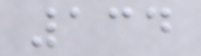134
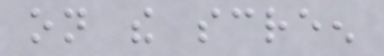on the screen
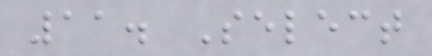11. Select
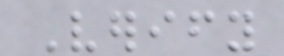Verify
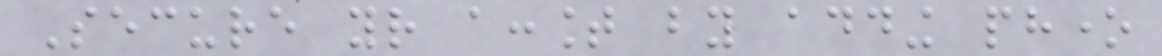Secure your account by adding phone
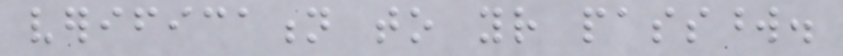verification to your password.
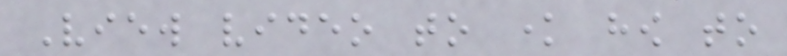View video to know how to
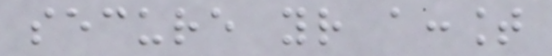secure your account
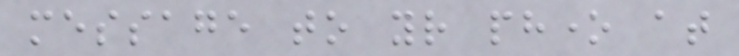message to your phone at
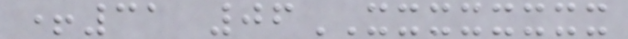+31 06XXXXXXXX
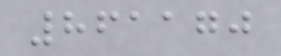861170
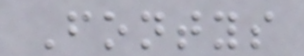Fontys
